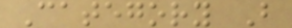Category B
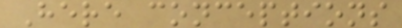Here conceptions
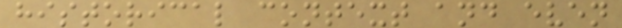historical context and even
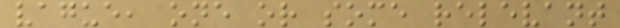vague, one or some relevant
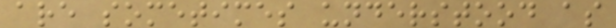are sometimes understood as
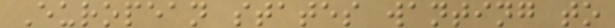European states wanting to
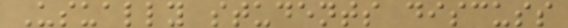Usually students discuss
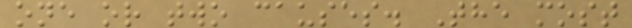one or two causes. The most
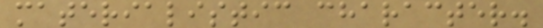materialistic character.
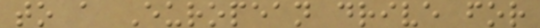to a European drive for
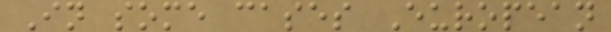In some cases European
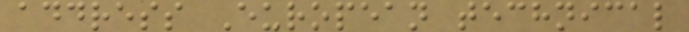address European technical
